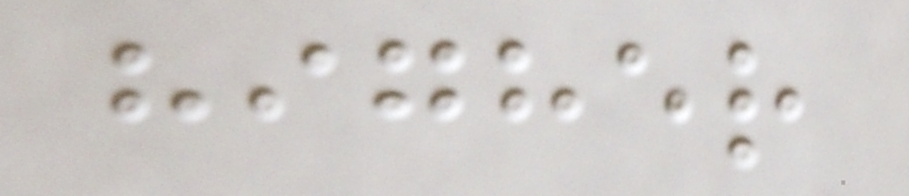higher
